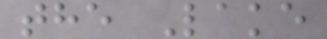the Lake
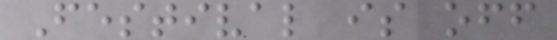Festival is off
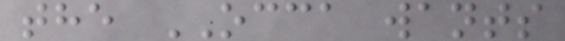the OCCA wants
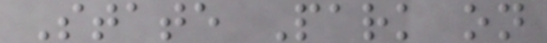State Park on
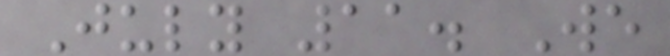July 11. We
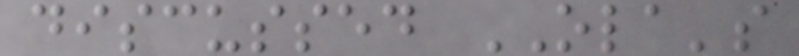discussed OLA's
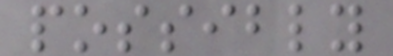possibly
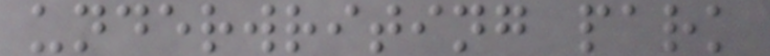underwriting park
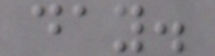day.
